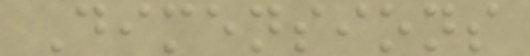Dimensions
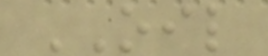OIL
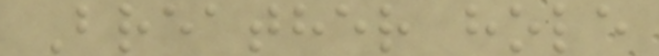Breather hole
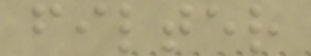filter
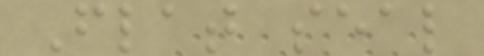Flat seal
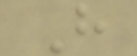H
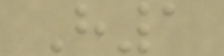H1
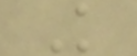K
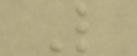L
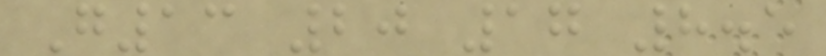G13 20 17 8.5
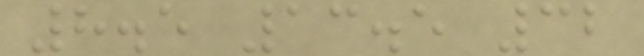8.5 13.5 32
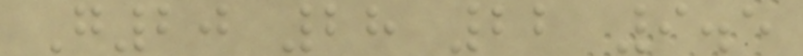G20 28 22 9.5
